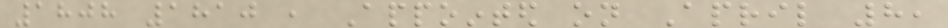1808 1810 , Appointed on April 8,
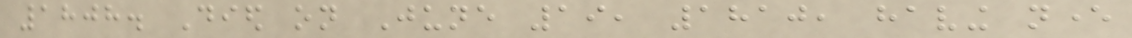1808. Died on June 19, 1810, having never
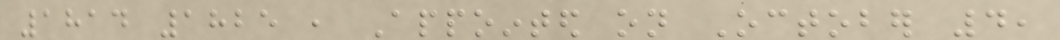1814 1825 , Appointed on October 4,
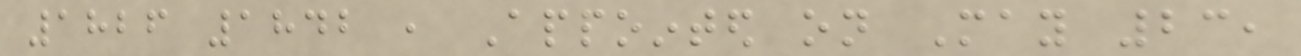1826 1842 , Appointed on May 23,
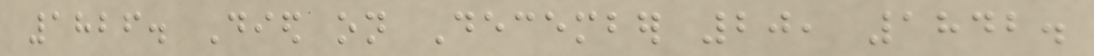1826. Died on December 20, 1842.
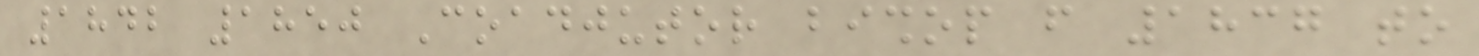1842 1850 Coadjutor bishop from 1837 to
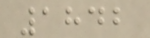1842
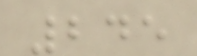245
